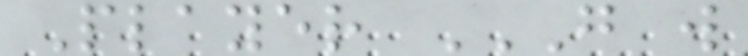Player G W
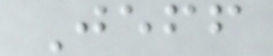Jeff
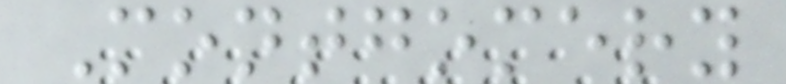Montgomery
